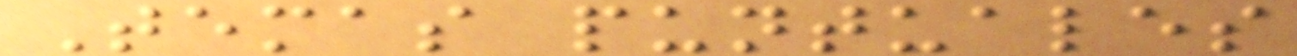Temas puntuales
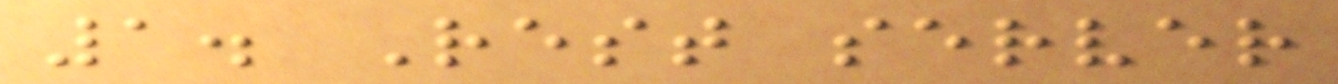1. Rest server
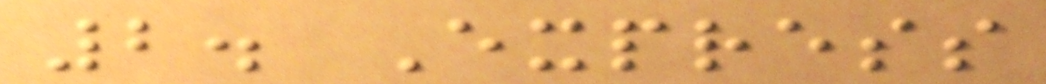2. Express
